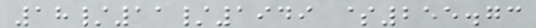18/11/1949 $255.73
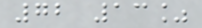72 13%
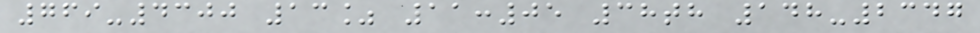769-4300 13% 11:05 38th 148-2347
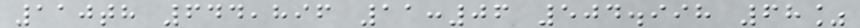110th 644,896 11:06 504.998 68%
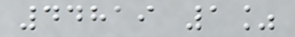44819 1%
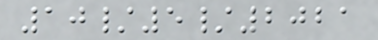10/5/2021
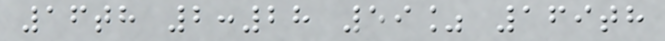16th 2:28 59% 169th
